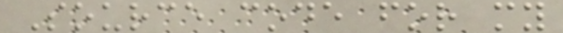Source code for my
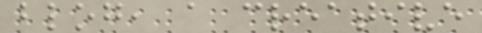blog, a creative
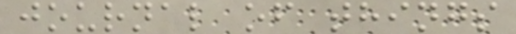journal of things
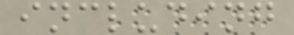including
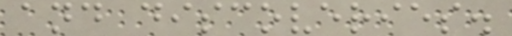and discoveries.
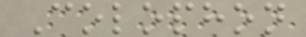Colophon
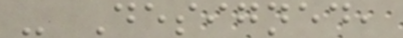- Designed,
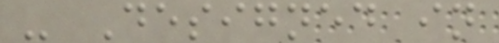- Designed in
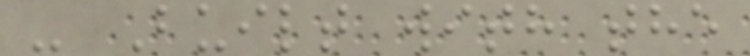- Built with the
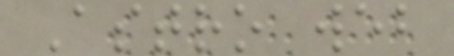Astro web
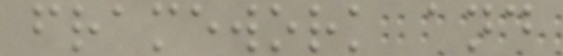framework and
